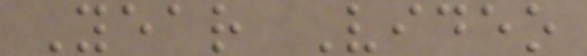Year Video
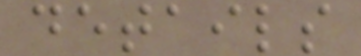details
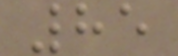85
